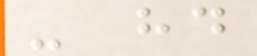- hd
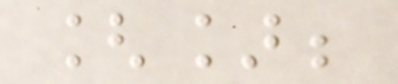[];
